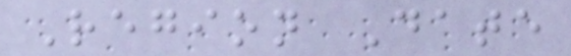Region Date
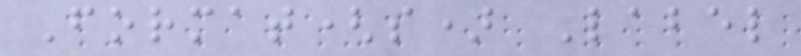Format(s) Label
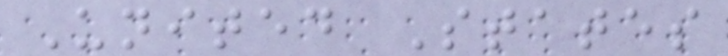United States
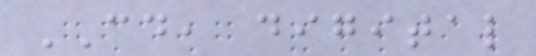CD, digital
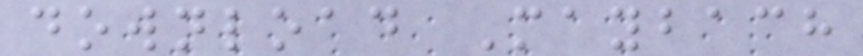download Maybach
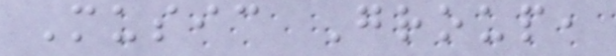Music Group,
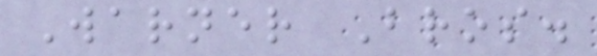Warner Bros.
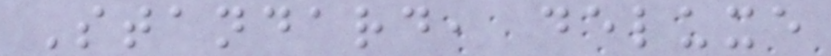Standard, deluxe
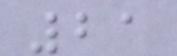21
